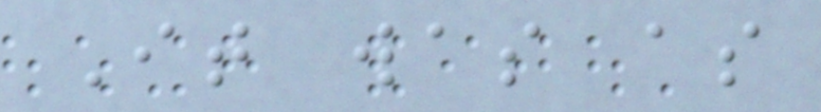It was as
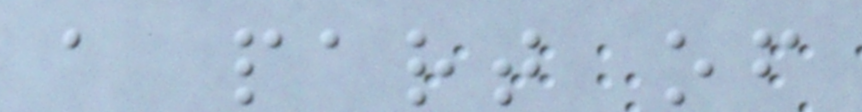a part of
